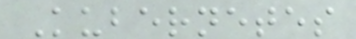Kubernetes
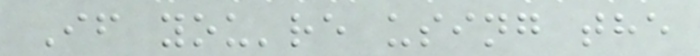If you're using the
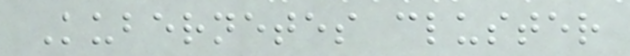Kubernetes cluster
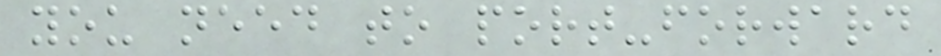you need to port-forward
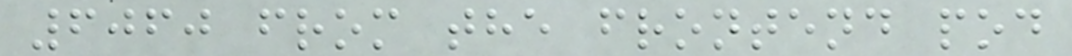6060 from the frontend pod
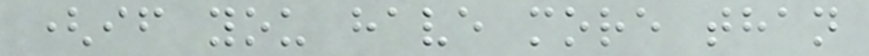(if you have more than
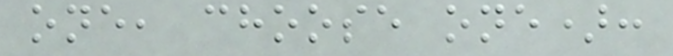one, choose one):
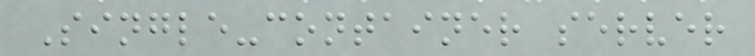Single-container server
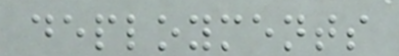deployments
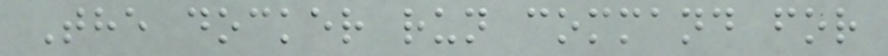The docker run command for
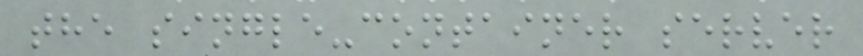the single-container server
